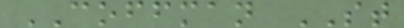COFFMAN ST
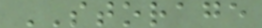STORAGE
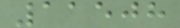11508
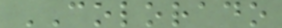COLORADO
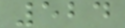524
